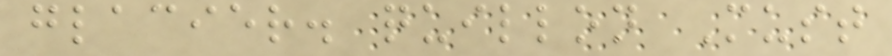glacier. quillon Must
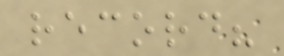record?
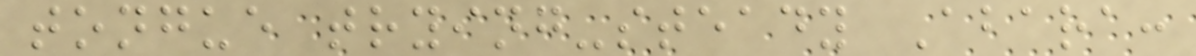tongue trying-steady Abara:
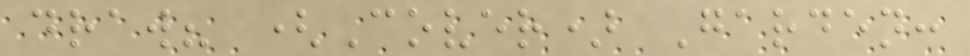draw? (Cover) Garden:
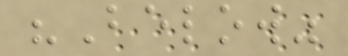"Below"
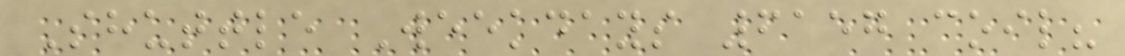Shuttle Weekdays 6157 coil?
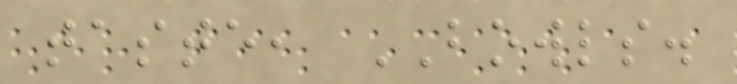taste, BOWLS.
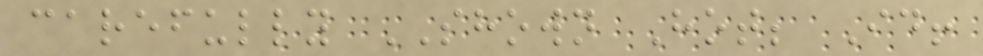carefully SHOWN Hot; Id!
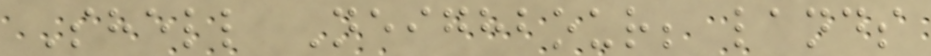Shell Neighbour; lands
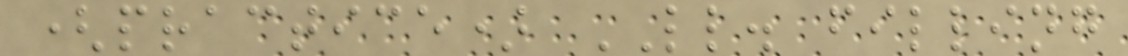(practice) LL. filling
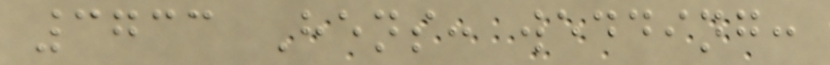3733 Hens: wedding:
